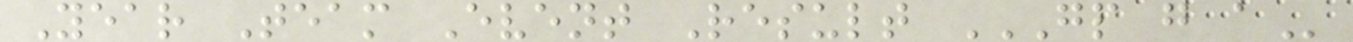Year Team Event Result GP G A
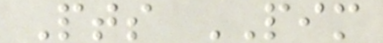Pts PIM
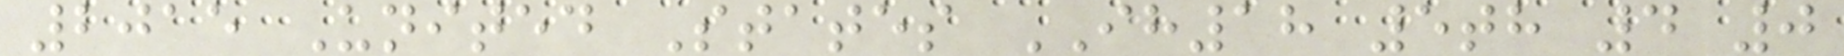2015 United States IH18 5th 4 0
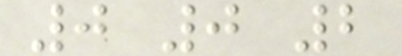0 0 2
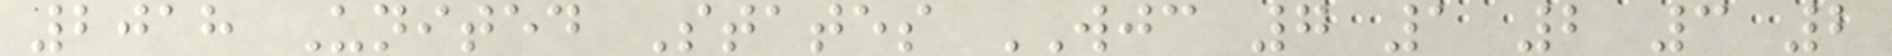2018 United States WJC 7 1 2 3 2
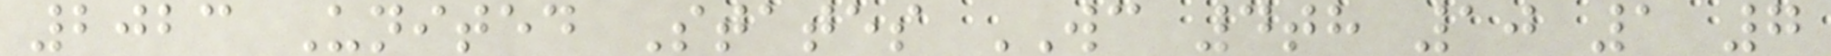2023 United States WC 4th 10 1 7
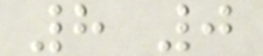8 0
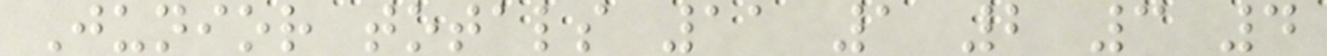Junior totals 11 1 2 3 4
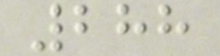288
